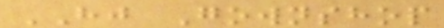HJ Gownshop
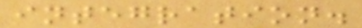integration.
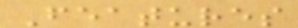Features
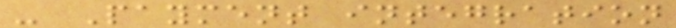- Payment integration
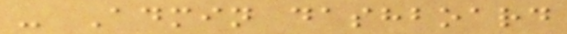- Admin dashboard
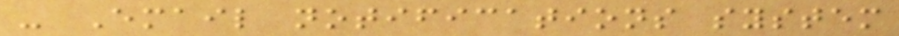- Email notifications system
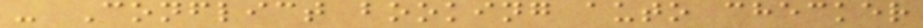- Conflict booking auto checker
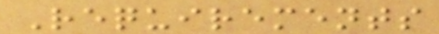Requirements
